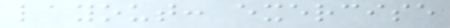layout: exercise
